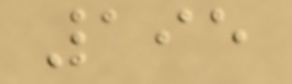195
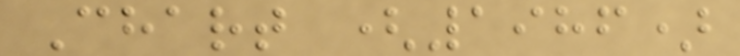Chart (1986)
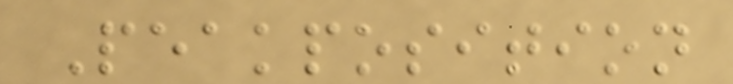Peakposition
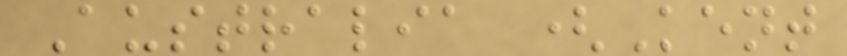Australia (Kent
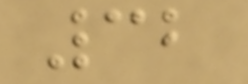32
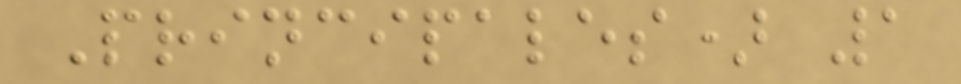Principales) 1
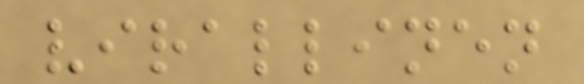virallinen
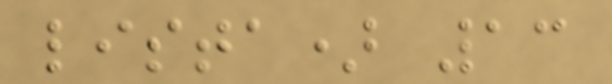lista) 13
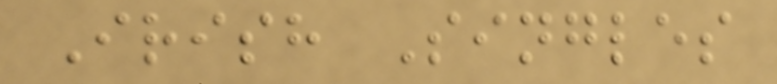Irish Singles
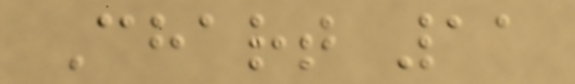Chart 11
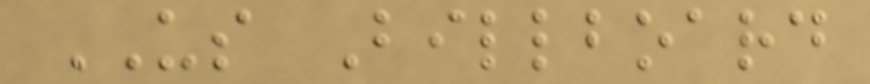US Billboard
